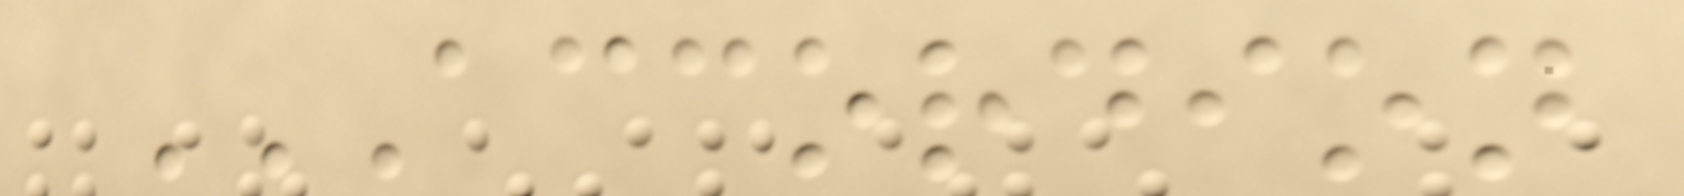ACCORDION
